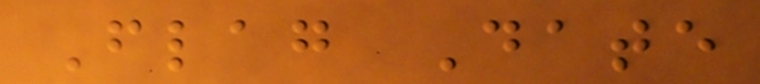Flag Date
